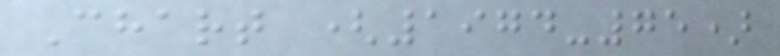Chart (1974-75)
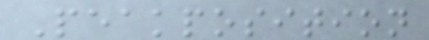Peakposition
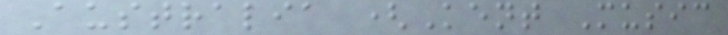Australia (Kent Music
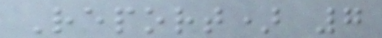Report) 7
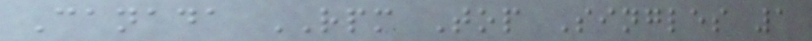Canada RPM Top Singles 1
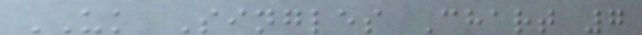UK Singles Chart 7
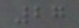27
